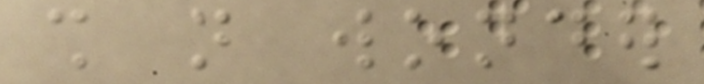shall not wonder
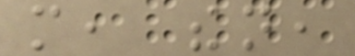more, then,
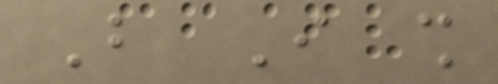But I shall
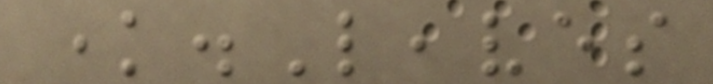know.Leaves
